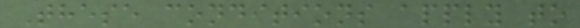These conditions apply to
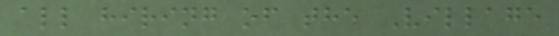all hiring of the Village
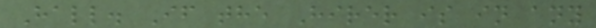Hall. If the Hirer is in any
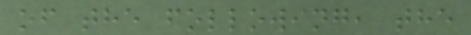of the following, the
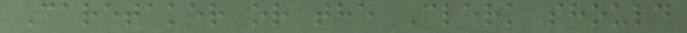Caretaker or the Clerk should
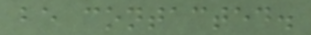be contacted.
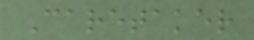Caretaker
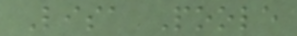Lisa Poole
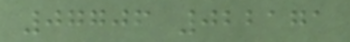07706 022171
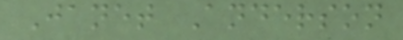Janet Anderson
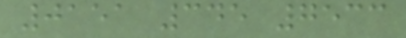0151 345 7533
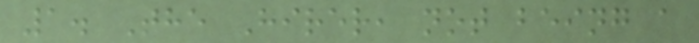1. The Hirer, not being a
